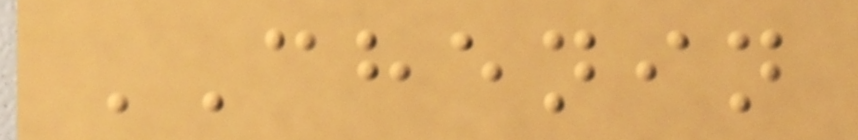CHENIN
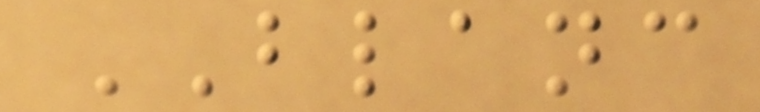BLANC
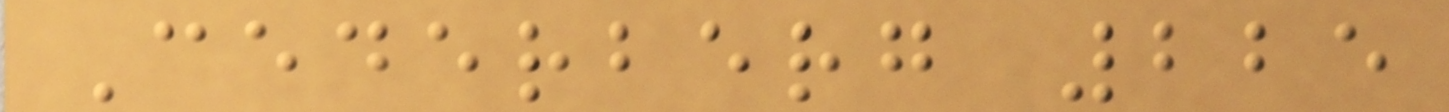Cederberg 225
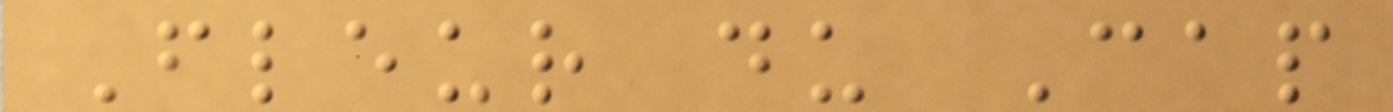Fleur du Cap
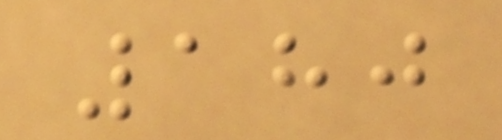180
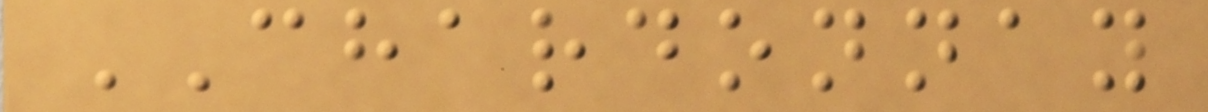CHARDONNAY
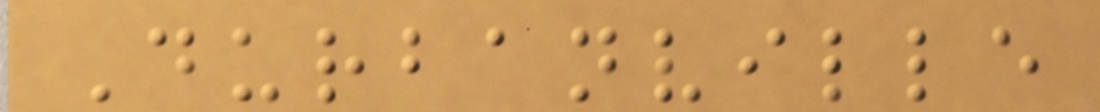Durbanville
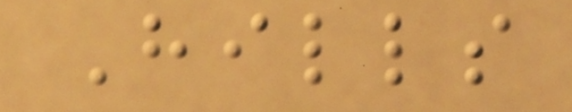Hills
